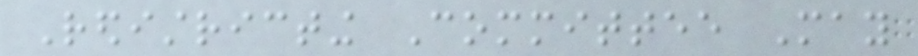Redistricting Committee May
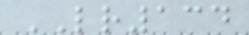LR134
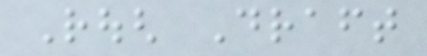Rough Draft
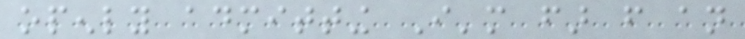openly admitting I'm far from an
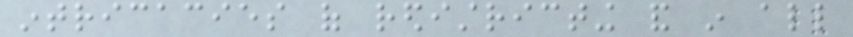intricacies of redistricting and in all
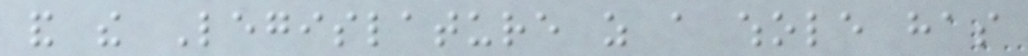and the Legislature as a whole has
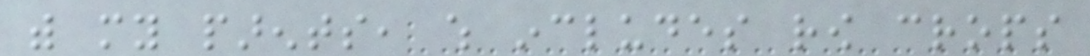with my parents, which includes row crops
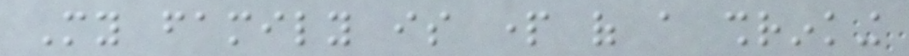My family is part of a shrinking
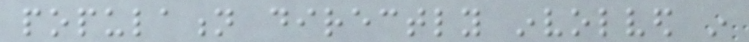population directly involved in
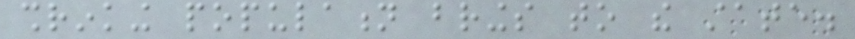shrinking population brings to the state.
